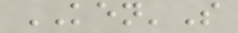KEN'S
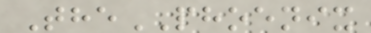ThePHOENIX
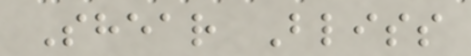Shear Bliss
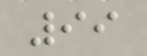99
